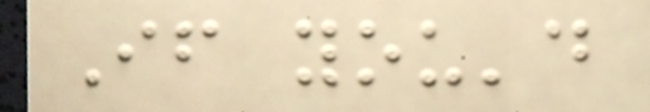If you'd
